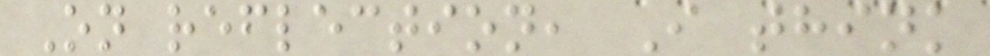On reflection, I think
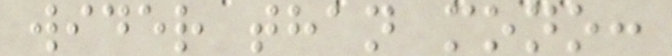wider than mono:
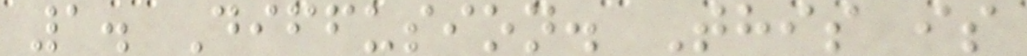1. Diffusion. This is
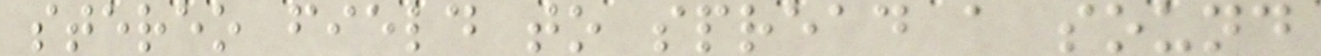stereo field to spread a sound
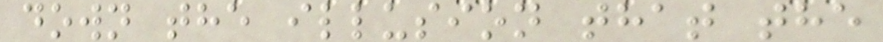down the illusion that the
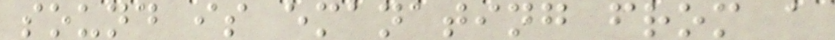sound is emanating from a
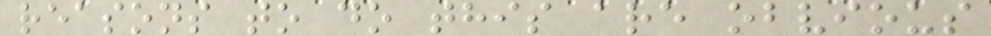reasons to do this are obvious
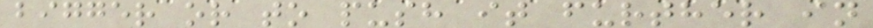bigger or to push it further in
